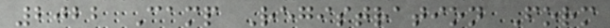2022 Camp Registration Form
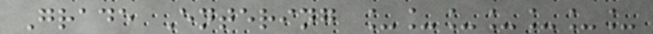Grade Entering _______
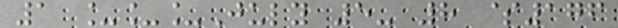1 ___July 5- 8 $176
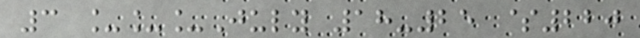3 ___July 18-25 $220
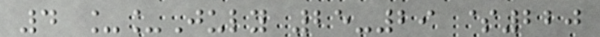4 __July 25-29 $220
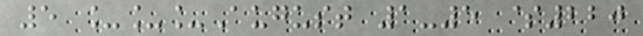5 ___August 1-5 $220
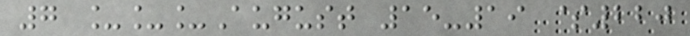7 ___August 15-19 $220
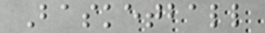Basketball
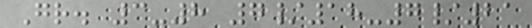Gr. 3-8 7/18-7/21
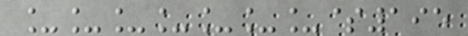_______$195
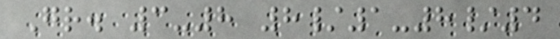Gr. 3-8 8/1-8/4
